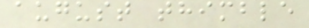august thimble
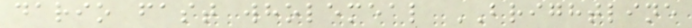dario fast wholemeal BRIGHTLINE
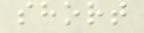short
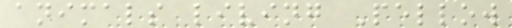animals living Pellow
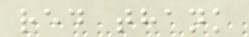red thank
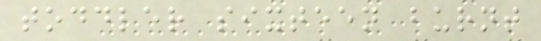toddler sixteen burnt
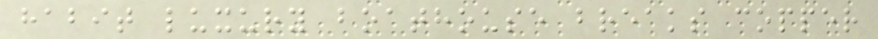habit luxury boathouse breaks copper
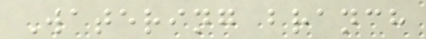Watering branch
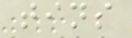tins
